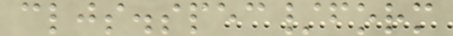cljs.spec/form
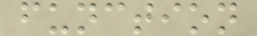function
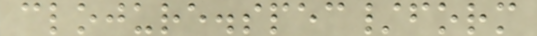clojure.spec/form
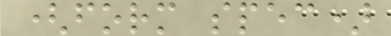(form spec)
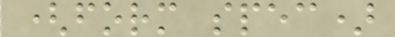(form spec)
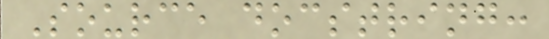Source docstring:
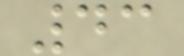43
